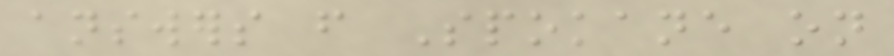answers from Spokane on
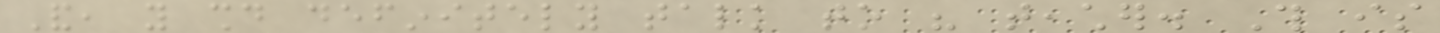And, you should definitely talk to his teacher. This is
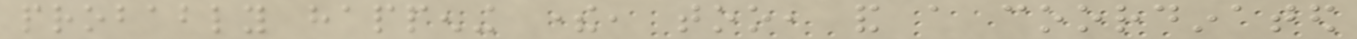probably happening there, too, and a coordinated
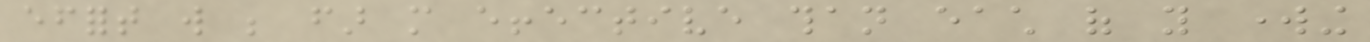effort will be far more effective than each of you working
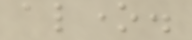alone.
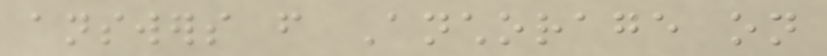answers from Anchorage on
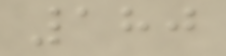180
